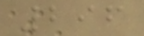296
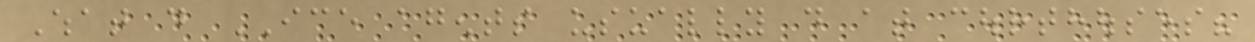What do ICE agents usually do at courthouses?
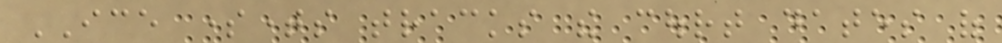ICE sometimes tracks the court dates of
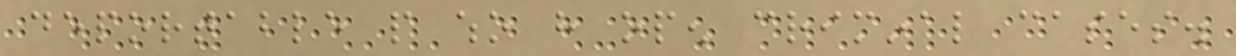deportable people who have open criminal cases.
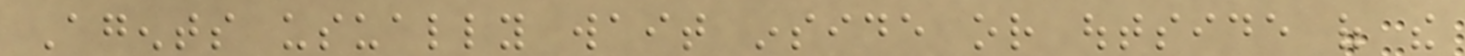Agents usually wait inside or outside of the
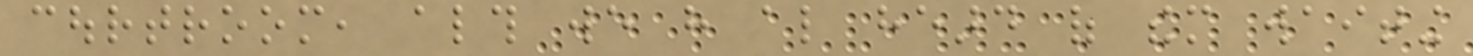courtroom, although we have also heard of them waiting
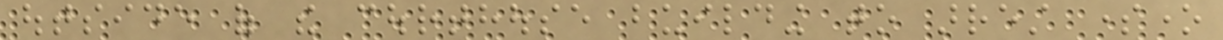outside of the courthouse building to arrest someone
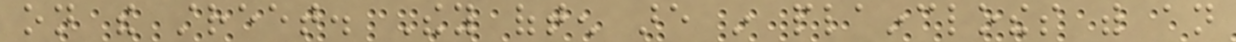on the street. They often are in plainclothes with an
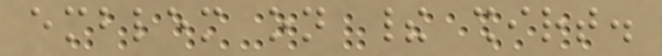emblem on their shirt.
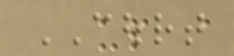COURT
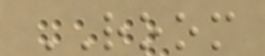ROOM
